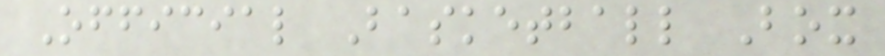Official Basketball Box
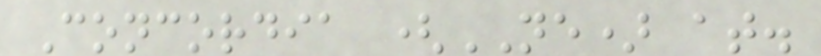Concordia (NE) at.
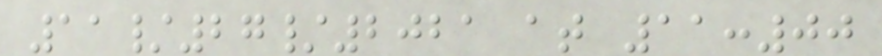11/27/2021 at 11:00
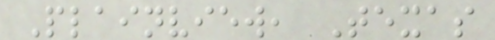Plainview, Texas
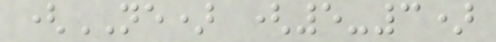(NE) (5-3)
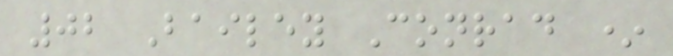02 Bailey Conrad *
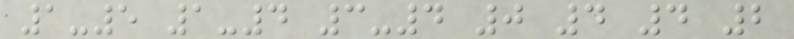1-5 1-4 3-4 0 4 4 2
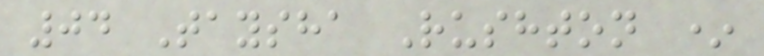04 Taysha Rushton *
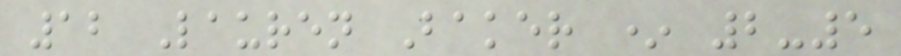12 Lauren Baker * 2-5
